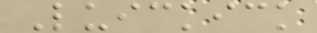Luickick
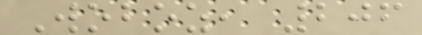Woboz, 206
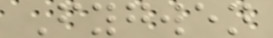Fygwen
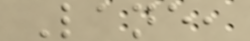Lane,
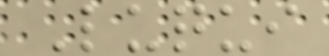Luqui
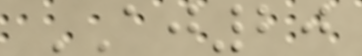AJ20
